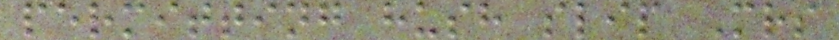permitting hush slip Mrs
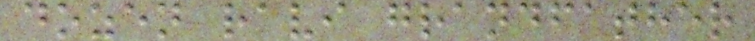dozen ravi grandfather
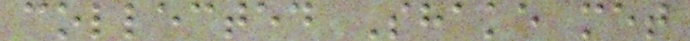collected Shake met
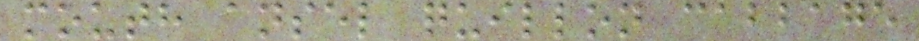mouth ansel quillon cabbage
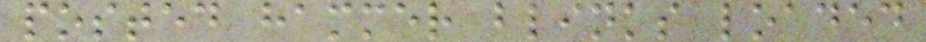posted hammer blinks loaded
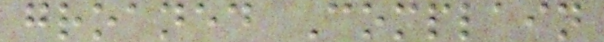groaned Complain
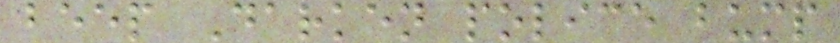beep Darken police bump
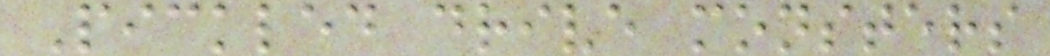Pickled drive monsters
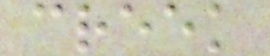creek
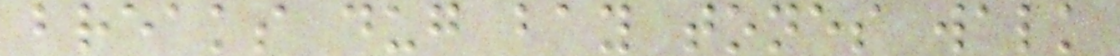breaks dug bay tones walk
